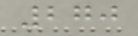270
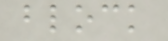block
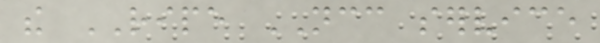the RIPE NCC service
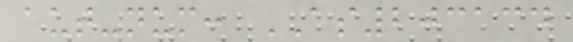aut-num: AS203134
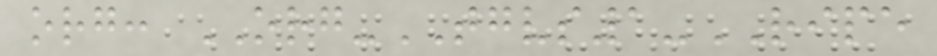org: ORG-TGVS1-RIPE
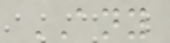ANY
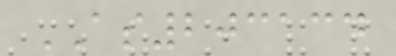AS203134
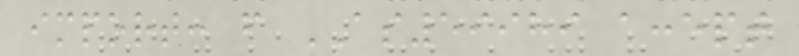import: from AS59989 accept
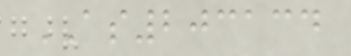AS203134
